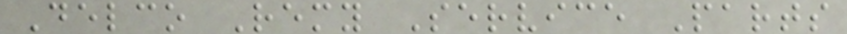Delco Remy Service Parts
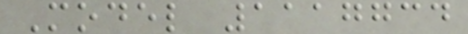Model 1117734
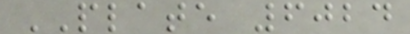PLATE 6024
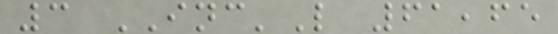3 INC'L 61,65
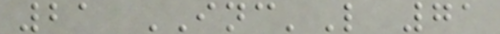21 INC'L 71
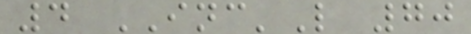4 INC'L 70
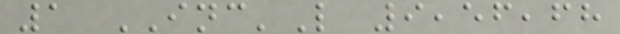1 INC'L 9,56,68
